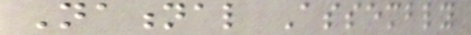National Assembly
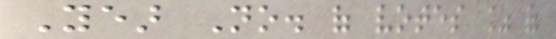Year No. of votes % of
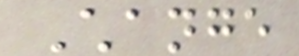Change
